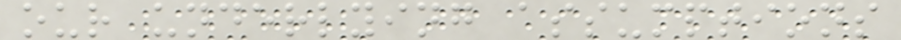our underlying assumptions
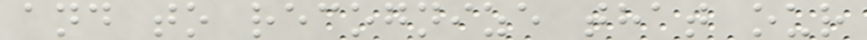and to recognize that our
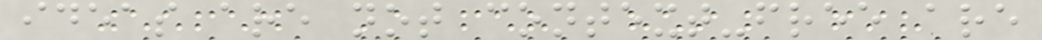ideas are not context-free are
